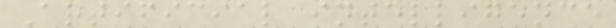Artificial intelligence
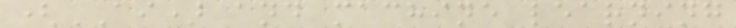(AI) and machine learning
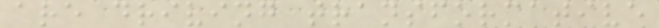are driving transformative
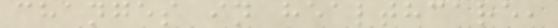changes in healthcare,
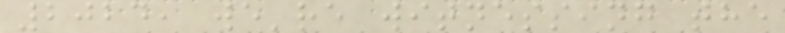2024, we're witnessing the
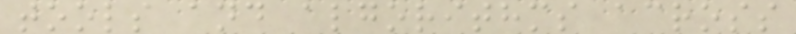tools and algorithms across
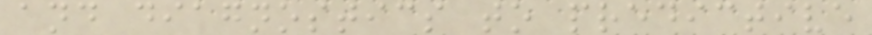and diagnostics to predictive
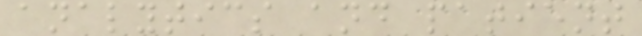analytics and patient
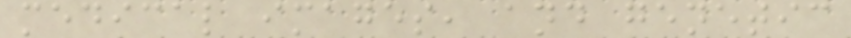medical images, and genetic
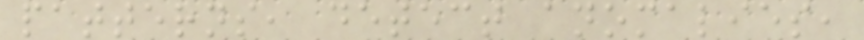patterns, detect anomalies,
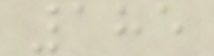185
